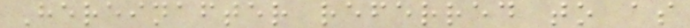Hereinafter referred to as
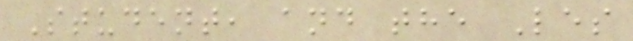Student, and the Les
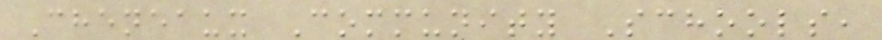Cheneaux Community Schools,
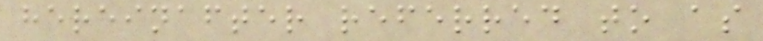hereinafter referred to as
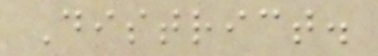District.
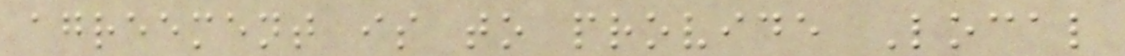agreement is to provide Local
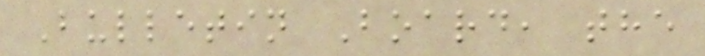Bulletin Board, the
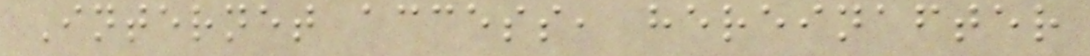Internet access, hereinafter
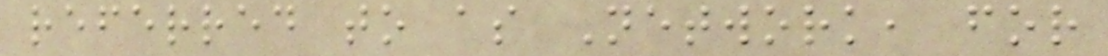referred to as Network, for
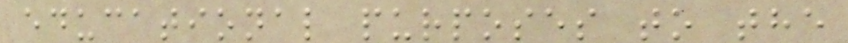educational purposes to the
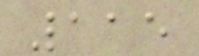115
